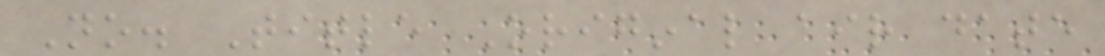No. Title Original air date
